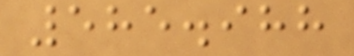585.988
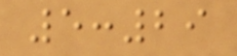5:29
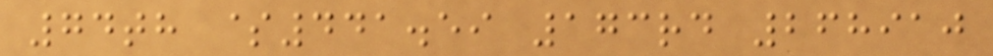74th $441.59 173rd 268910
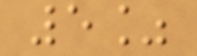5%
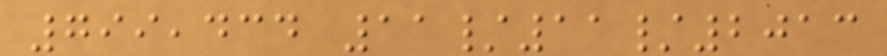799,434 11/11/2013
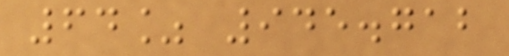64% 945.712
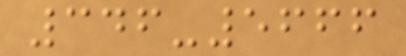346-5666
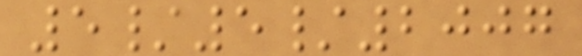5/5/2007
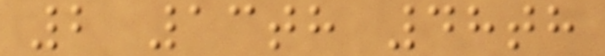2 13th 48th
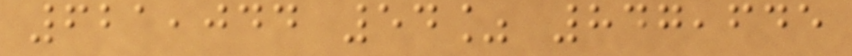621,044 54% 847,645
